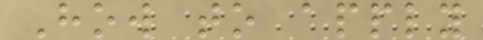How to apply
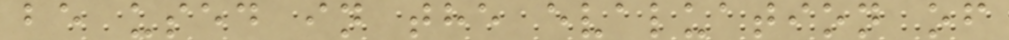be used in the evaluation of
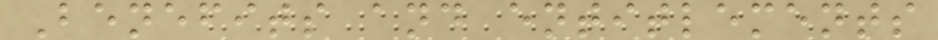Benefits and entitlements
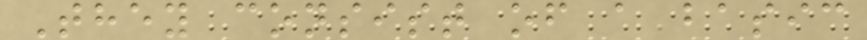They consist of a basic
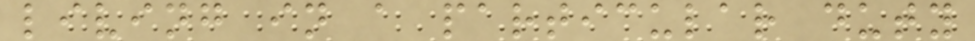living in a particular duty
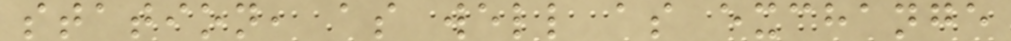station, as well as exchange
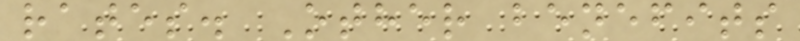rates. Other benefits
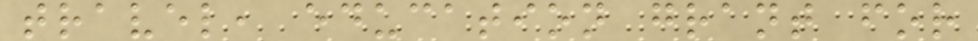travel, education grant for
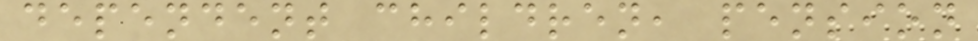dependent children, pension
